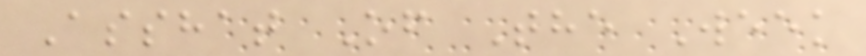Asshat Of The Week
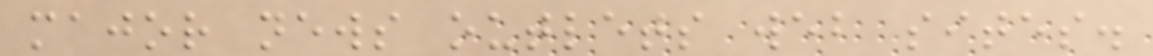major news outlets web sites.
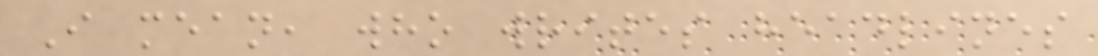I mean, who writes headlines
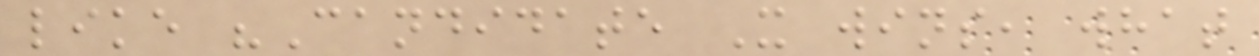like "Candidate X wins, what
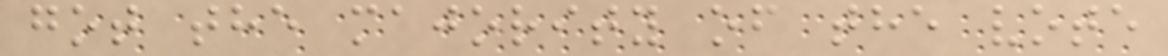got the majority of the vote
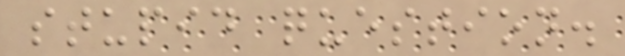stupid question.
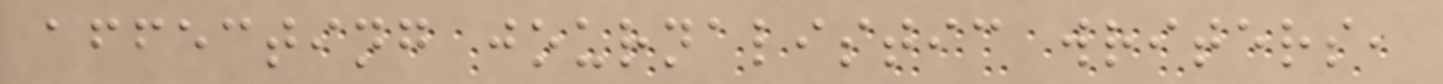affecting journalistic writers,
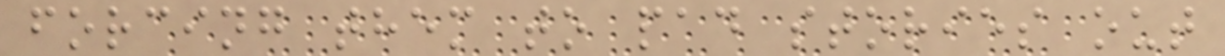forcing them to pad stories out
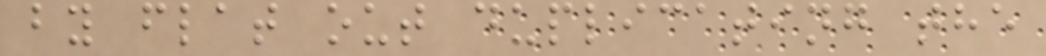by flat out duplicating the
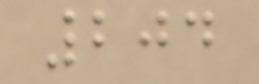204
